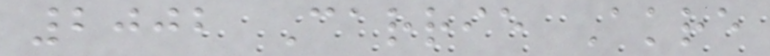2002 Carrie Akre
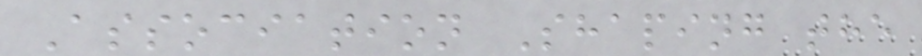Association Shaping the
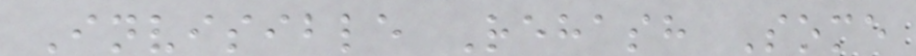Invisible Rehash Some
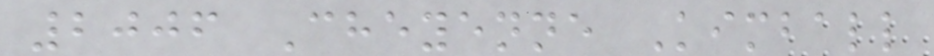2006 Cheyenne Kimball
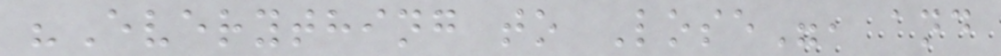"Everything to Lose", and
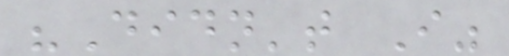"Didn't I"
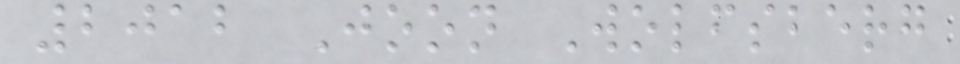2012 Joon Wolfsberg
